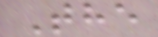The
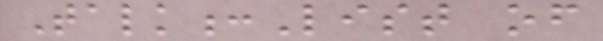Talk:List of
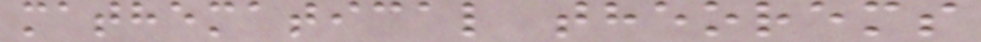mathematical theorems
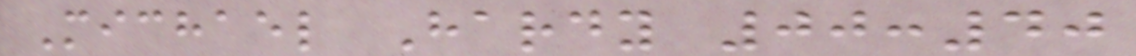Michael Hardy 00:40
